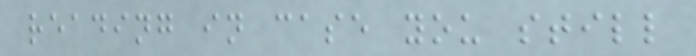reading in case you still
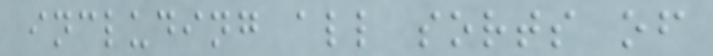including all sorts of
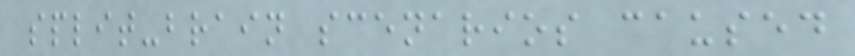split-brain scenarios caused
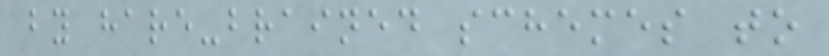by hare-brained schemes to
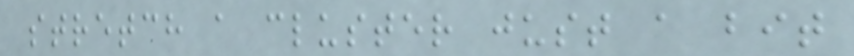stretch a cluster just a bit
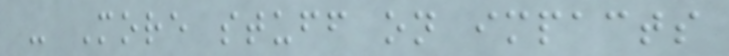- More stuff on impacts
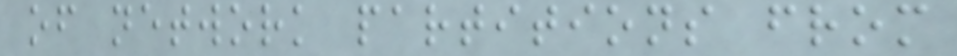of network partitions from
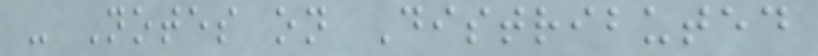- Notes on Distributed
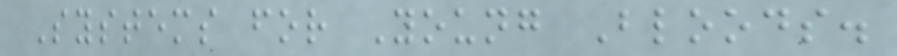Systems for Young Bloods.
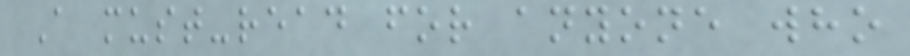A must-read for anyone who
